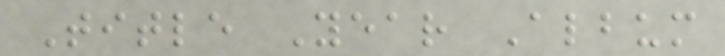Title Year Album
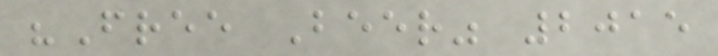"Free Beer" 2015
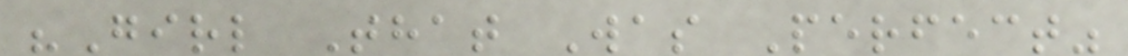"Girl That Was Perfect"
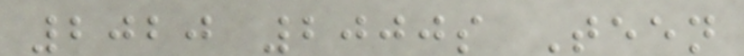2020 2000s Teen
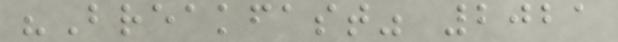"Breakfast" 2021
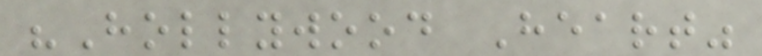"Hollywood Heart"
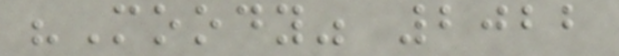"Moody" 2022
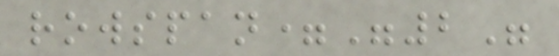rowspan="2"
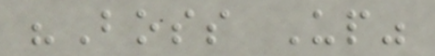"Boss Up"
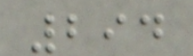294
